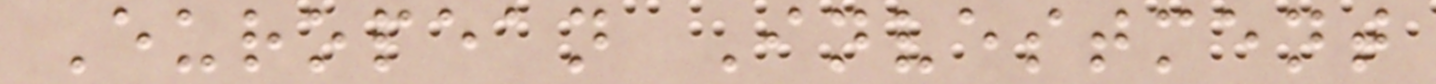European Investment
